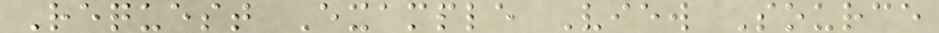Request Example View Source
